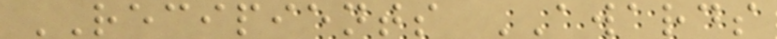RECIPIENTS AWARDS
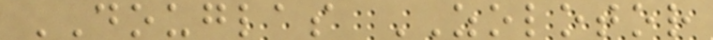DOUGLAS ZOLOTOR
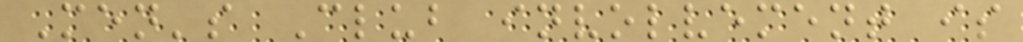Men's Club involvement is
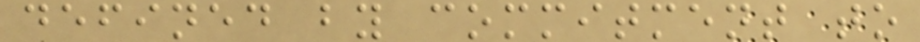defined by commitment to
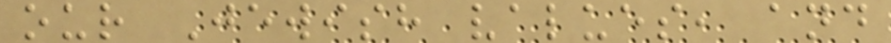our Jewish values, and
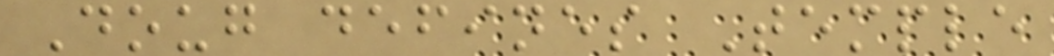Doug defines Temple
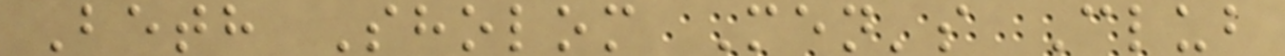Beth Sholom Men's Club
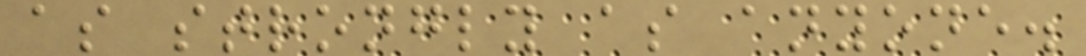as strongly as anyone.
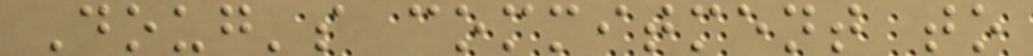Doug's commitment to
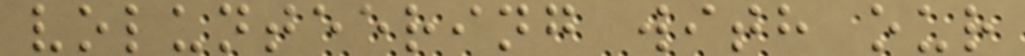volunteering with our
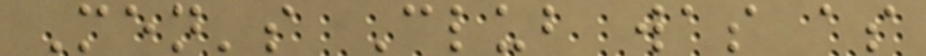Men's Club was as
